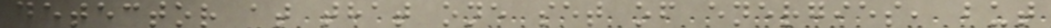detector at that one set of energies, but
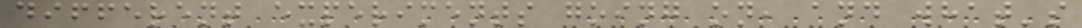different experiments going on, and what's
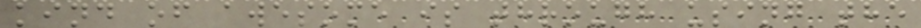kind of awesome is through using the
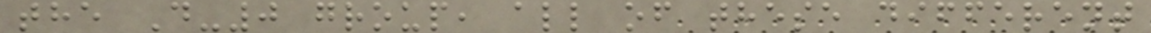the D-0 group, all of these different
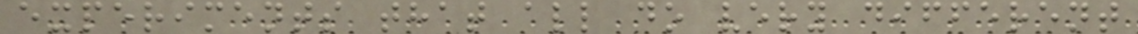experiments that all do very different
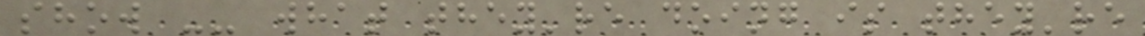show -- what they're doing is they're
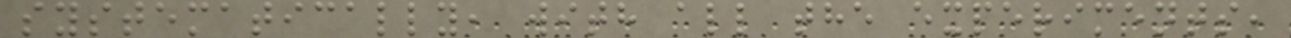systematically, with all the experiments,
